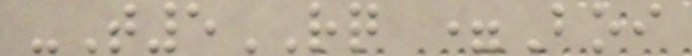-T5RQ =Boi
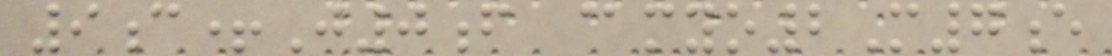9c+J0f @myo2M7e
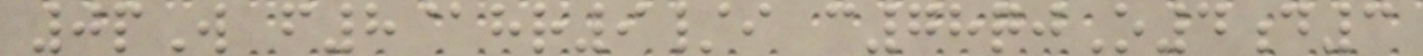0pW f8@hr9/i c78qjO4d3
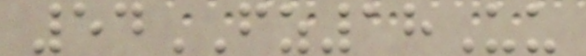54FZ18Uu
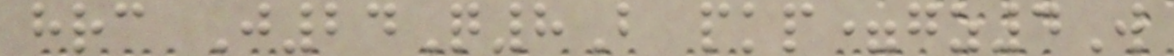hrc J24Q8B pkp=gz4W
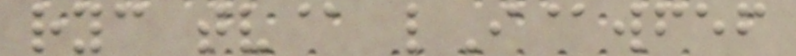ryc tv@ lI@wfef
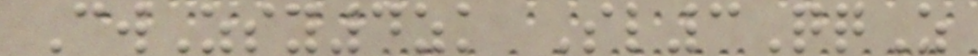CwZsy4zk Sl3QqZ
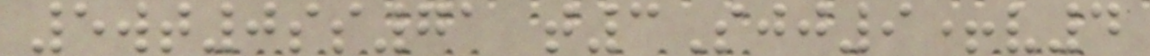5wt0ss71 t3Sjj9+v4
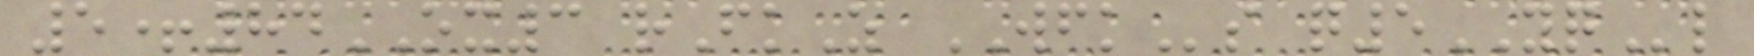5+84OX3 rFkZ WFKs q5YQl
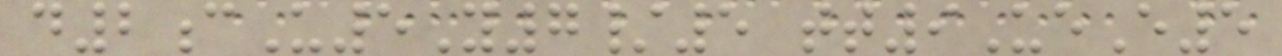d2cU5Y7/5 tt9UeE5
